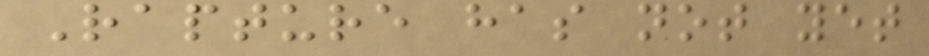Rapture has not yet
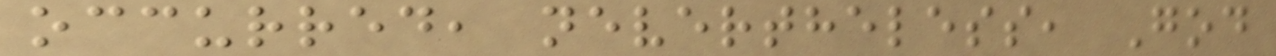occurred, nevertheless, God
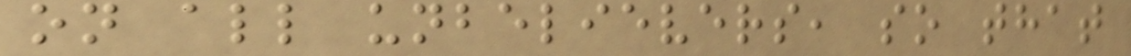on all unbelievers, so that
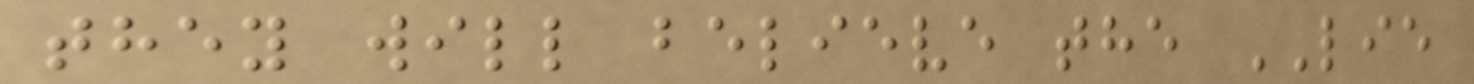they will believe the LIE
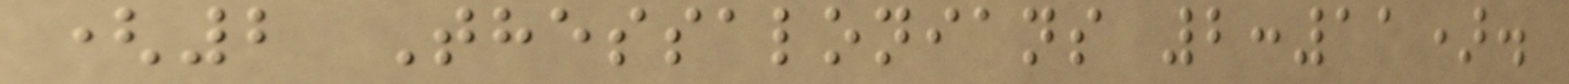(2 Thessalonians 2:11).
